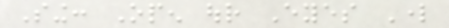Sing: Open our Eyes Lord
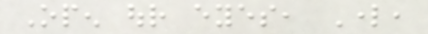Open our eyes, Lord,
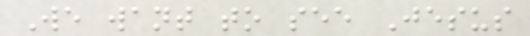We want to see Jesus
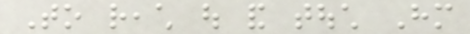To reach out and touch Him
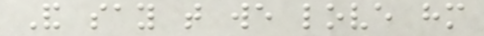And say that we love him
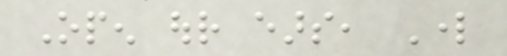Open our ears, Lord
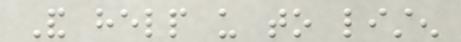And help us to listen
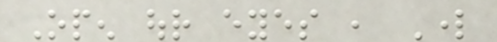Open our eyes , Lord
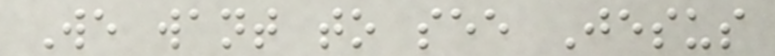We want to see Jesus
